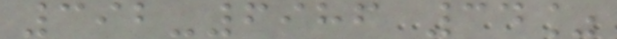392-6986 34%
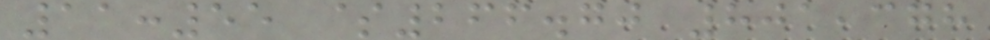11:55 $266.70 801,378
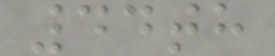44th
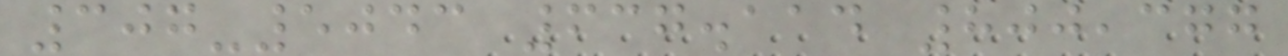307-5043 637.114 800,377
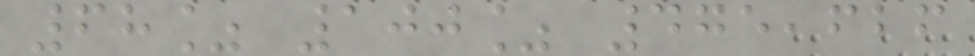68% 100% 475,626
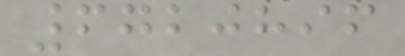6720896
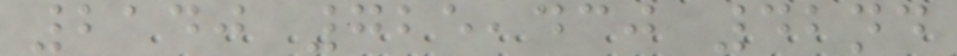2140 725,430 42nd
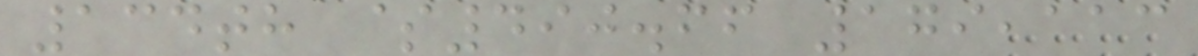134th $490.66 179,113
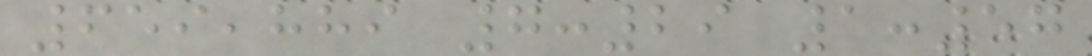659,889 7:29 1:57
